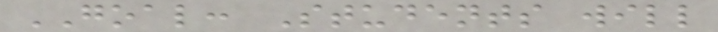GOAL: Students will
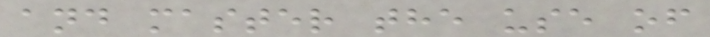and master the use of
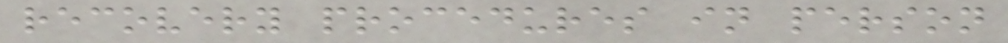recovery procedures in person
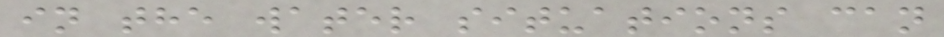in the water situations can
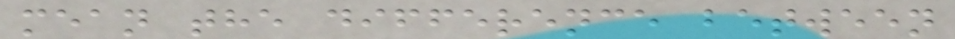mean the difference between
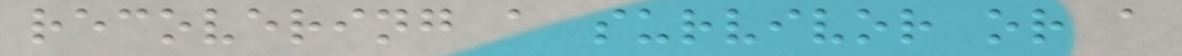recovering a survivor or a
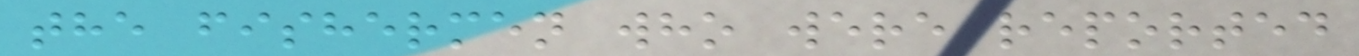the fishermen who were reported
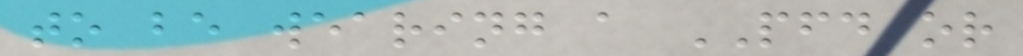to be wearing a PFD or
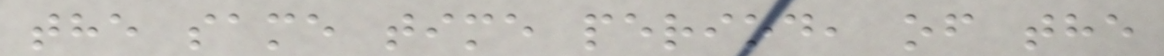the same time period, of the
